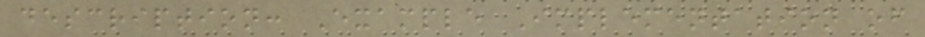description: Example Implementation of
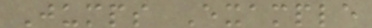Jumps Example
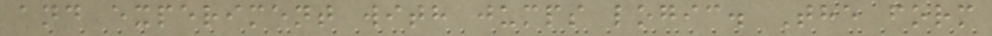and experiment with jumps logic. The form
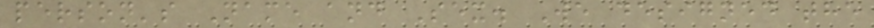person's Name and Sex. We designed the
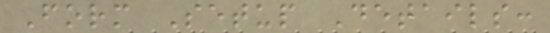Form Setup Details:
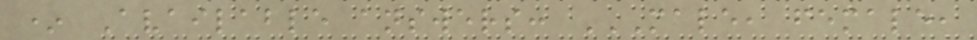* Available answers: MALE, FEMALE,
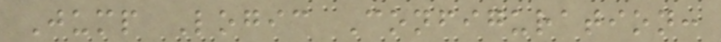Jump Logic Configuration:
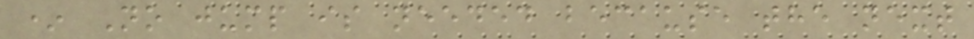* No jump is needed because the next
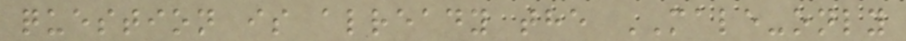question is already the MALE-only
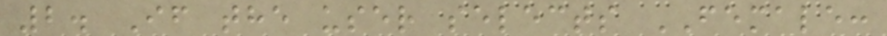2. If the user selects FEMALE:
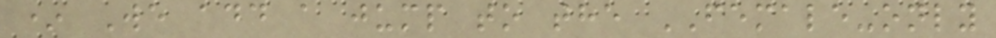* We add a jump to the FEMALE-only
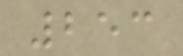253
